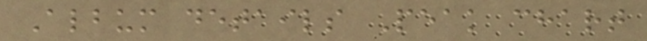Album details Peak chart
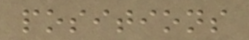positions
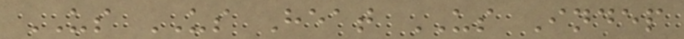US US Heat US Indep
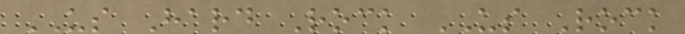US Hard Rock US Rock
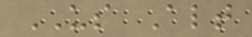US Alt
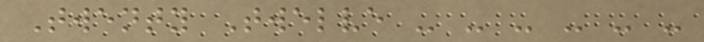Twenty Twelve - - - - - -
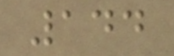144
